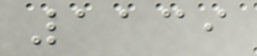1139
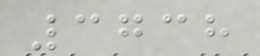3738
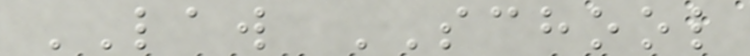LAW SCHOOL
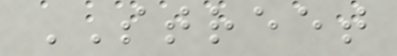STREET
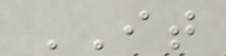IT
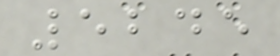5245
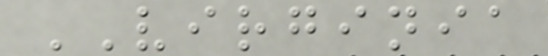VIRGINIA
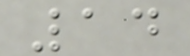14
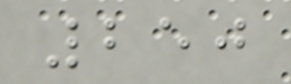250
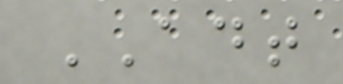ADT
